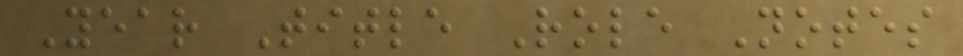Year Title Role Notes
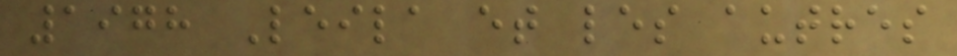1978 Leila et les autres
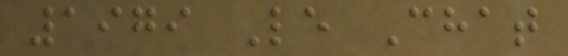1979 Le Chat
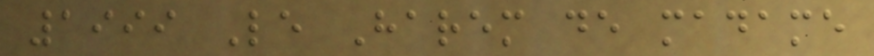1999 Le Harem de madame
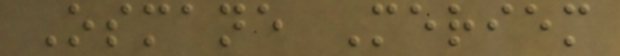Osmane Meriem
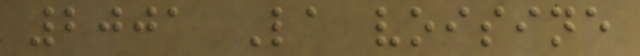2001 La voisine
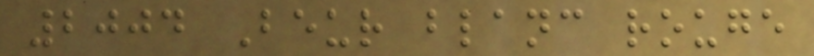2004 Beur blanc rouge
